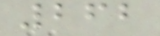262
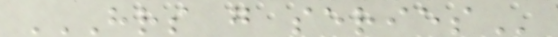HRS G SERIES
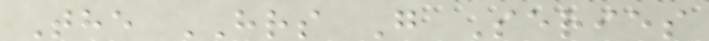The HRS G Series
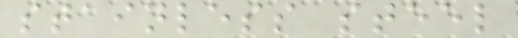stainless steel
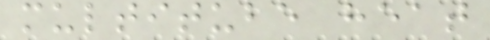multitube heat
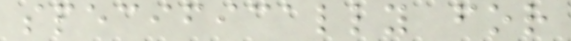specifically for
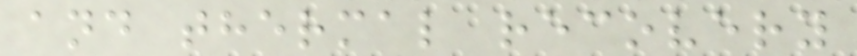and thermal recovery
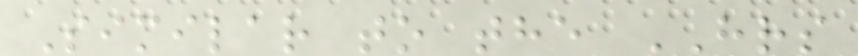Similar to the HRS
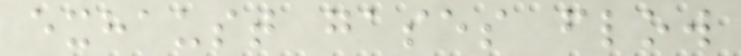exhaust gases flow
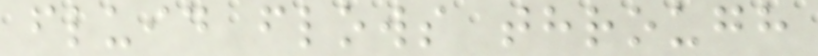fluid flows through
